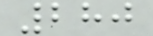280
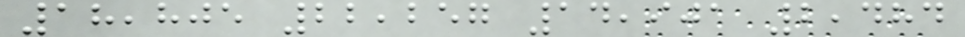18,805 22,257 14,901 2,484
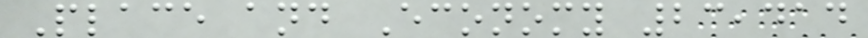Place and Economy 23,414
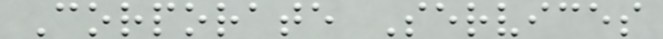Corporate Services
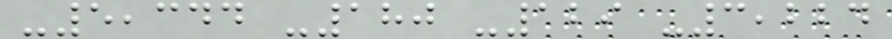-5,344 -180 -129 -3,224
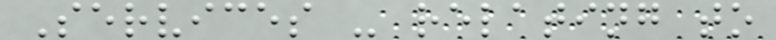Services - relating to
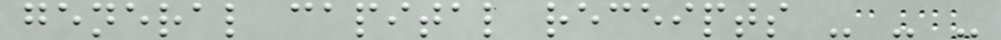general capital receipts - - -
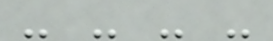- - - -
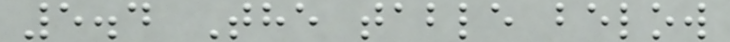5.4 The table below
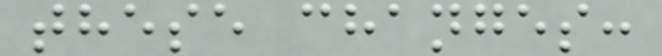these changes:
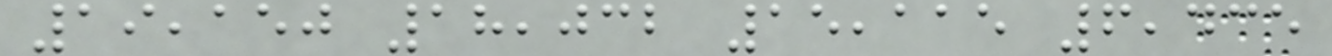19,150 18,032 15,115 6,435
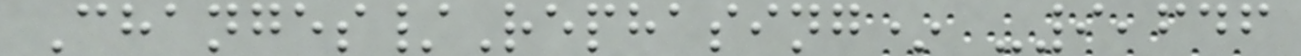Changes/Rephasing* -9,646
